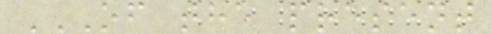OF THE PRESENT
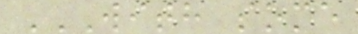WITH SOME
